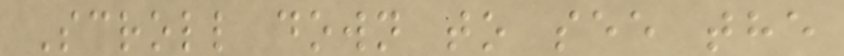Scroll down to see the
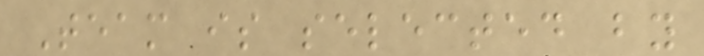Team is selected by
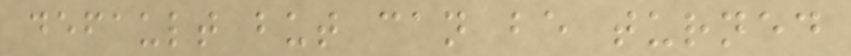default but can be turned
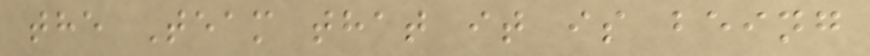the Team that it is being
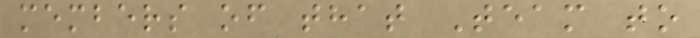members of that Team to
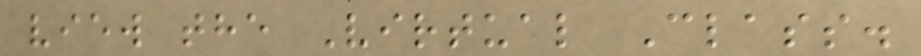view the Virtual Class.
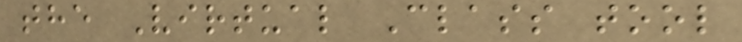the Virtual Class tool
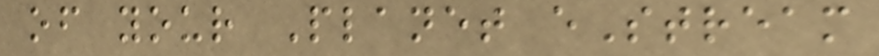of your Planet eStream
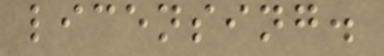licensing.
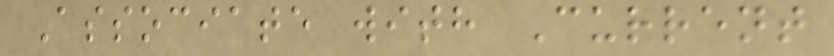Associate with Current
